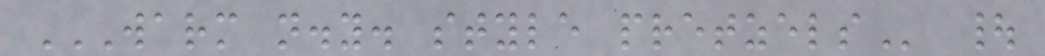WARM N.Y. STYLE PRETZELS |
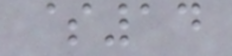$14
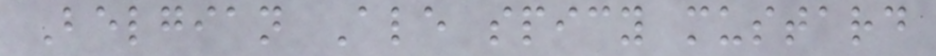Belgian Ale spicy mustard
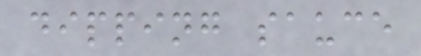dipping sauce
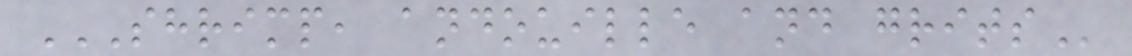SHRIMP, ANDOUILLE AND GRITS
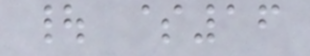| $16
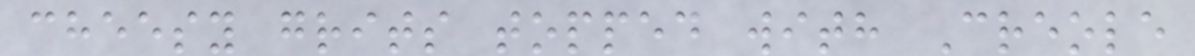cheesy grits topped with Creole
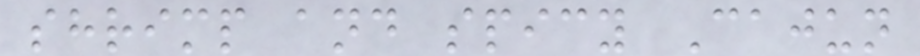shrimp and spicy Cajun
